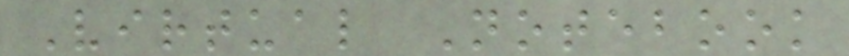Virtual Notebook
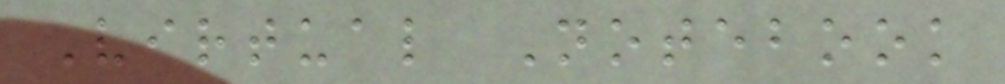Virtual Notebook
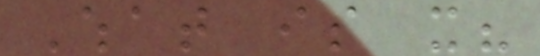What is it?
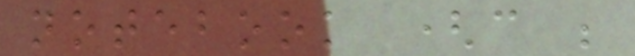notebook (can be
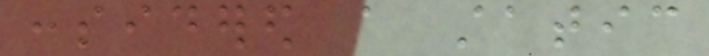considered a static
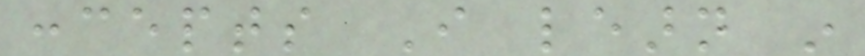concepts I learn in
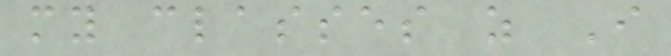my classes as I
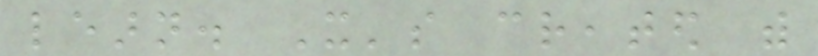learn. It's created with
